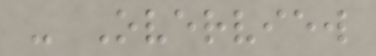- Overview
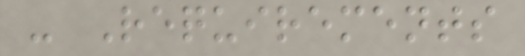- Requirements
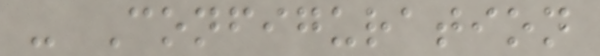- Configuration
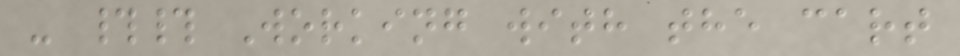- ## Working with the cart
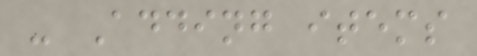- Adding items
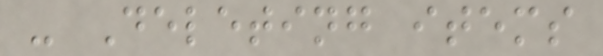- Deleting items
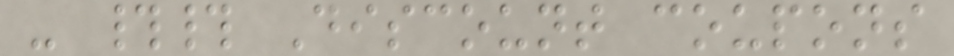- ## Discount coupons
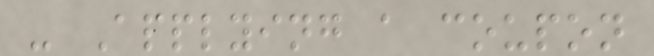- Applying a coupon
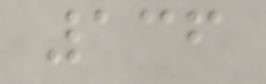136
